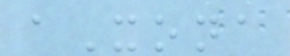aXona
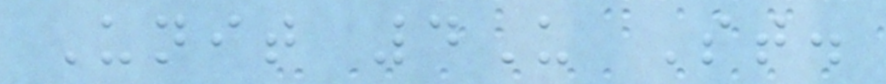Unit 4U St.
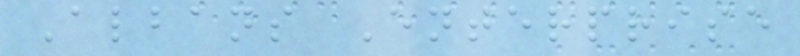Albans Enterprise
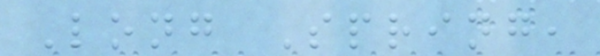Long Spring,
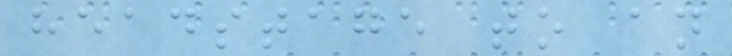headstage to an
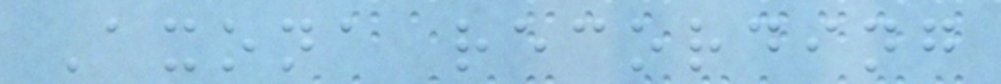Axona recording
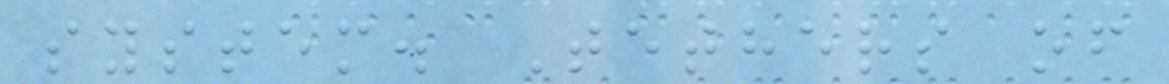system. Tethers of
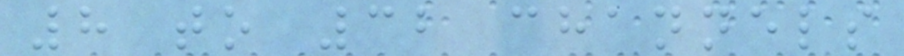8 to 32 channels
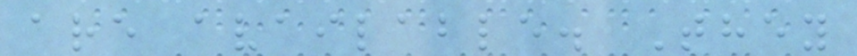are available. They
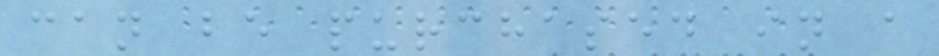can be purchased in a
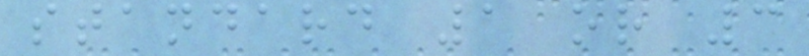standard 1 or 3
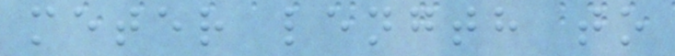meter length to
